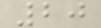20
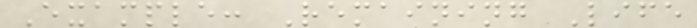Example: Remaining Life
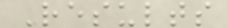Results
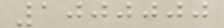1000000
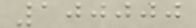100000
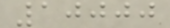10000
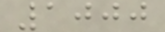1000
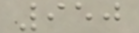950
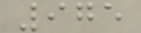975
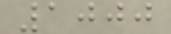1000
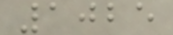1025
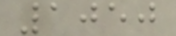1050
